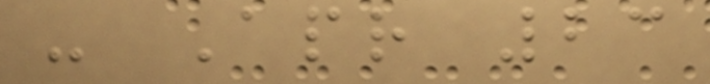- Apr 23
